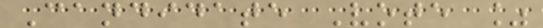Candidate Vote %
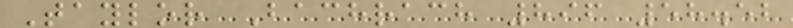Taylor Bachrach 896 58.52
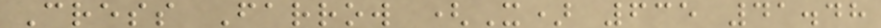Cress Farrow (X) 635 41.48
